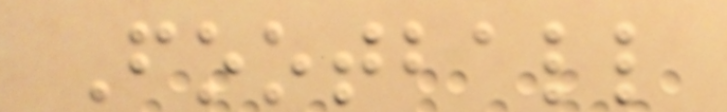Football
